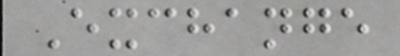Exchange
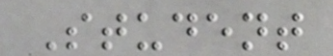Student
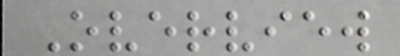Overview
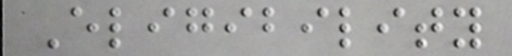Eligibility
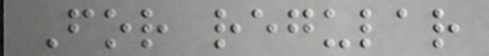For regular
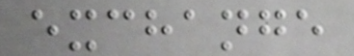exchange
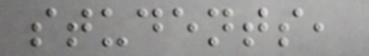students,
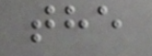the
